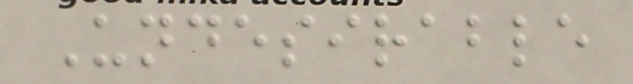Undesirable
